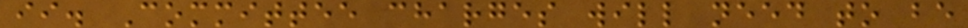ii. Committee charges will need to be
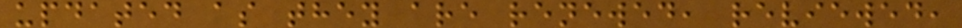updated as they are renewed, reviewed,
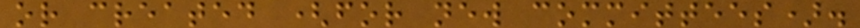or created (for new committees).
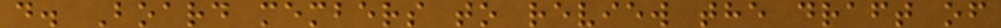d. Board members to review the draft of
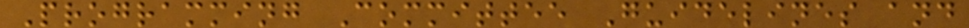Programming Committee Guidelines and
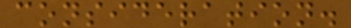consideration.
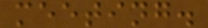meeting.
